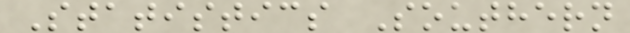Statistics Southern
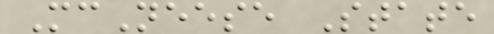McNeese State
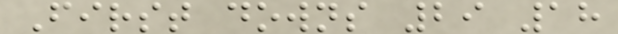First downs 29 18
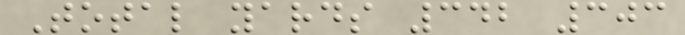Total yards 342 303
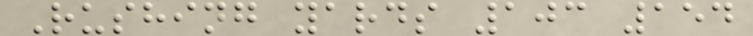Rushing yards 103 154
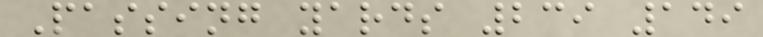Passing yards 239 149
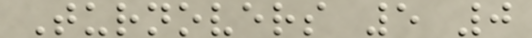Turnovers 5 0
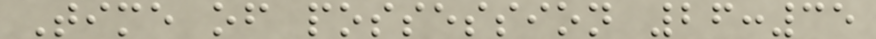Time of possession 26:35
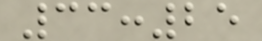33:25
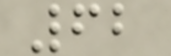62
